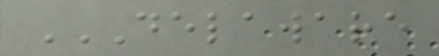DELAWARE
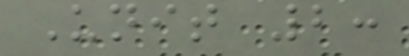Unit 2:
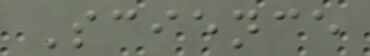Science
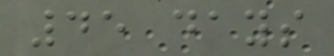45 days
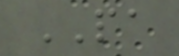PA
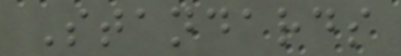Standards
